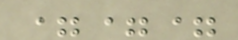===
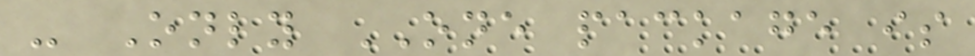- Only ONE package is
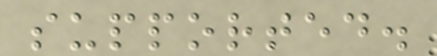supported.
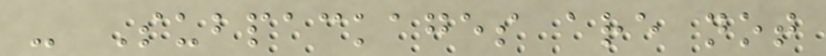- Subpackages are not
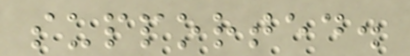supported.
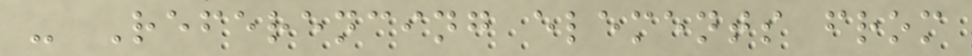- Referencing elements from
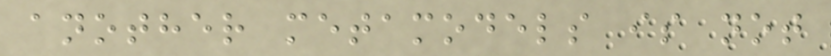another metamodels is not
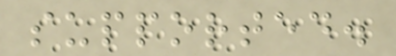supported.
